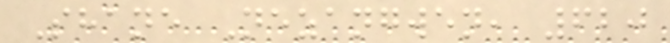Shane Nezangwen, 620
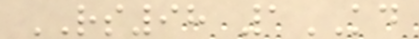RS98 1KD
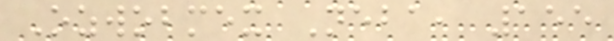Ozwobmex Neba, 155
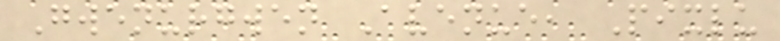Gwenurgwen Avenue, Pixlu
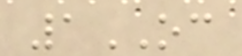1OC
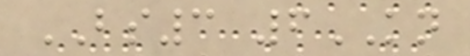BS3 6KN
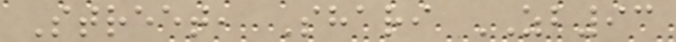Street, Shari ZB93
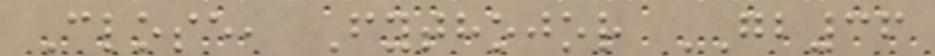Close, Fythojor GB36
